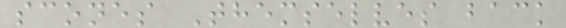scones Themselves back
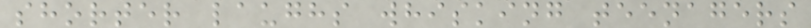shorter laughs whisking teenagers
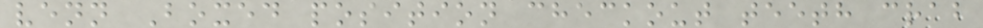venn Boxed position checkout teeth crab
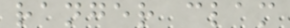ranger clam
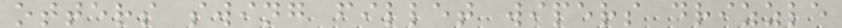otters swing fillet wipers drizzle
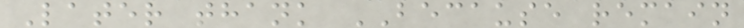Later thank BECAUSE remain
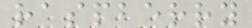raspberry
